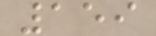159
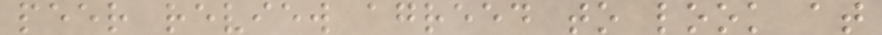peer review agreed to look at
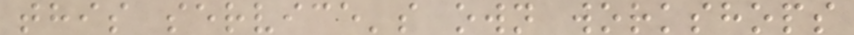this service's own workshops
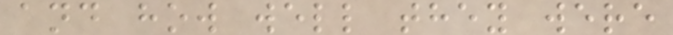and how well they were
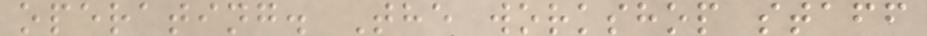operating. The workshop staff
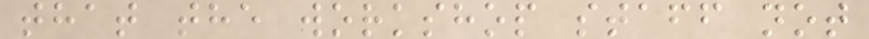that the workshop staff not
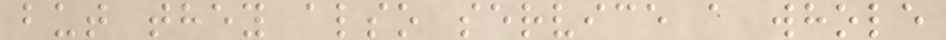but they also service a whole
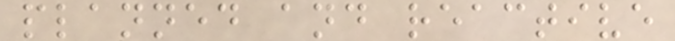planned and reactive
